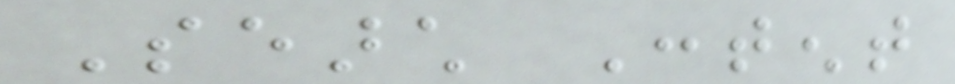Search Content
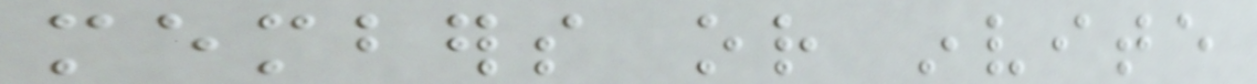members or invite
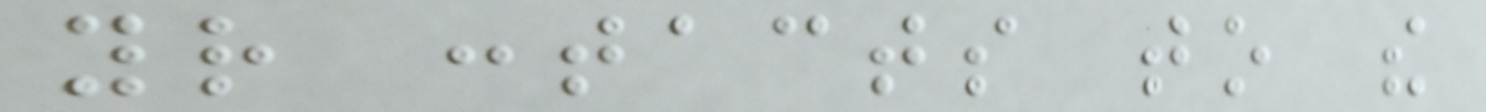your contacts to the
